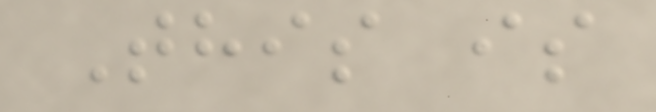This is
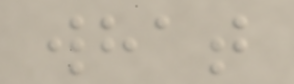what
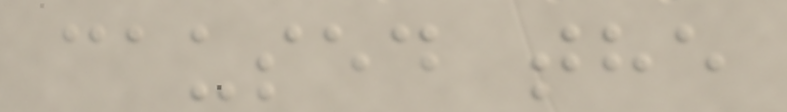caused the
